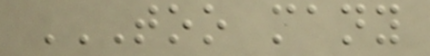TOO MANY
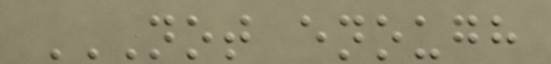NOT ENOUGH
